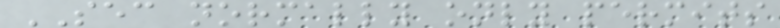SEC normally only permits
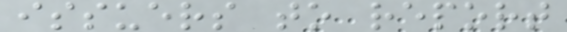issuers to report
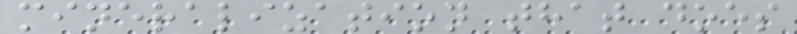mineralization that does
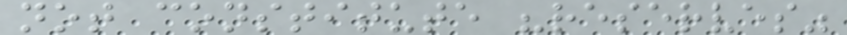not constitute "reserves"
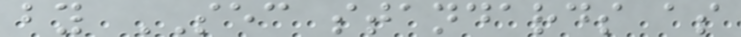by SEC standards as
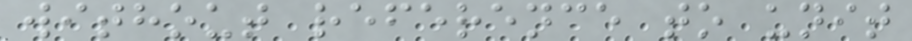without reference to unit
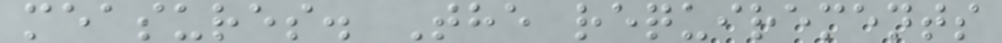measures. The requirements
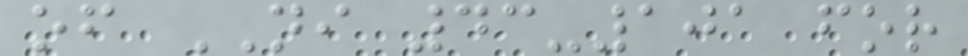of NI 43-101 for
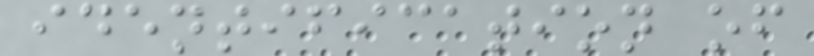identification of
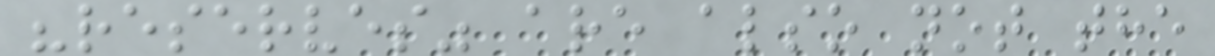"reserves" are also not the
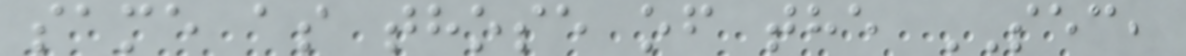same as those of the SEC,
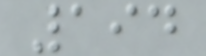194
